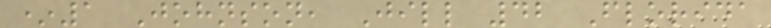*1 Johnson, Jill 42 Florida
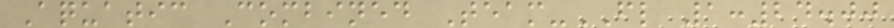Aquatic Combined Team-FL 1:24.00
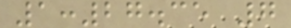1:27.35 7
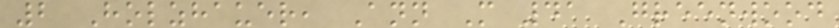2 Holzhauer, Ann M 41 Greenwood
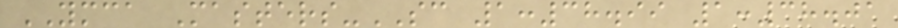YMCA Masters-SC 1:38.99 1:38.01
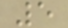5
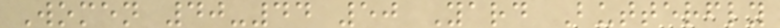Women 40-44 50 Yard Butterfly
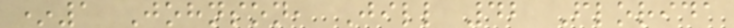*1 Johnson, Jill 42 Florida
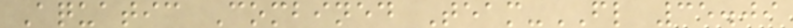Aquatic Combined Team-FL 35.09
